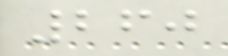260
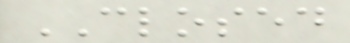CLOSED
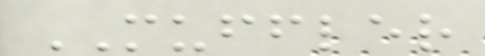MUFFLER
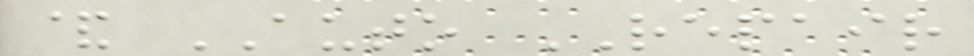& AUTO REPAIR
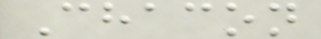Chacon
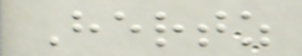Hertz
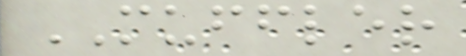MUFFLER
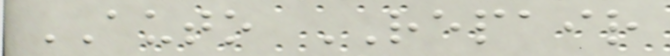AUTO REPAIR
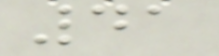41
